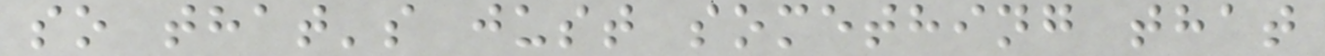so that's just something that
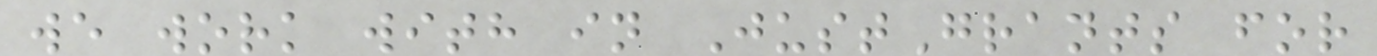we work with in JustGrants for
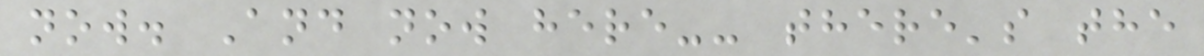now. And now here-- there's the
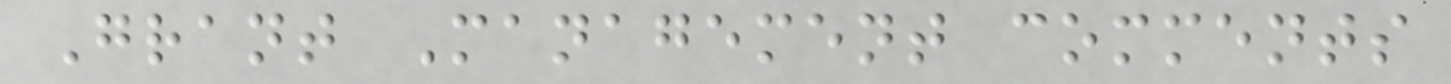Grant Management comments
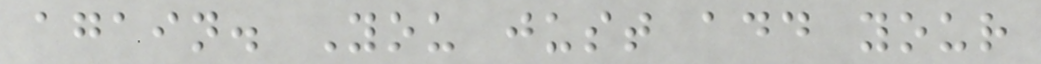again. You just add your
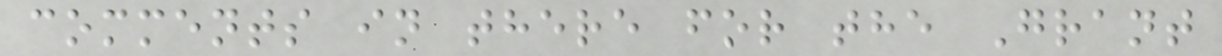comments in there for the Grant
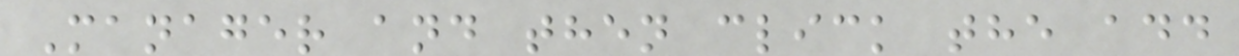Manager and then click the add
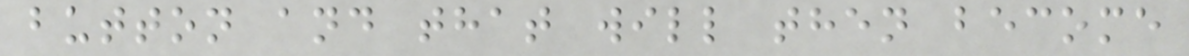button and that will then become
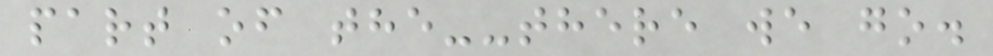part of the--there we go.
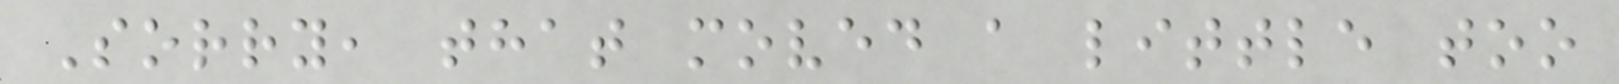Sorry, that moved a little too
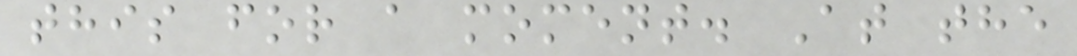this for a moment. At the
